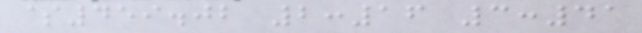$459.02 2:16 3:41
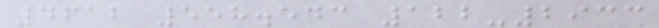4612 558.543 122-2933
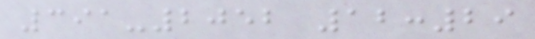391-2052 12:29
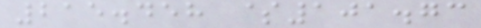215.458 $101.73
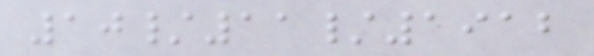10/11/1912
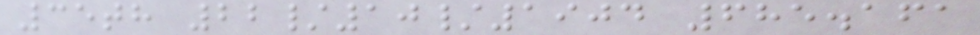35th 22/10/1904 685.161
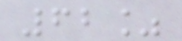62%
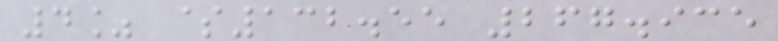4% $132.55 267.935
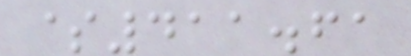$411.61
